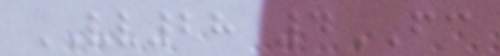VV28 4FC
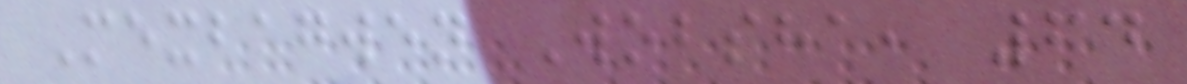Mexbagwen Wobsha, 64
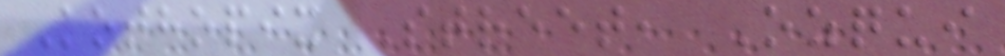Kothopix Street, Ozqui
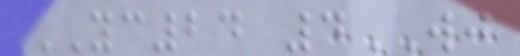YC24 4WJ
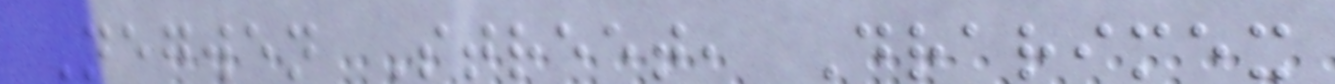Negwen Street, Drarimex
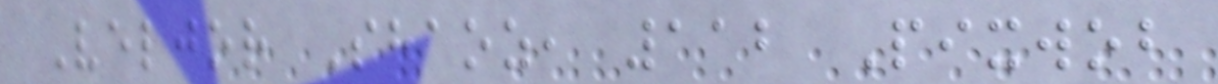Veljor Shaoz, 112 Pixwob
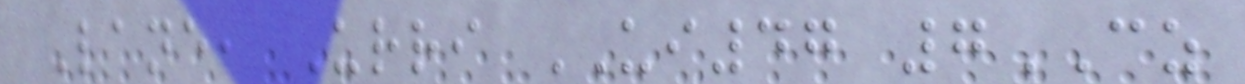Lane, Urri UI47 7CZ
